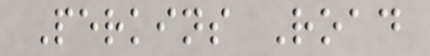Perkins Road
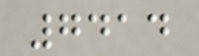7414
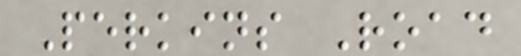Perkins Road
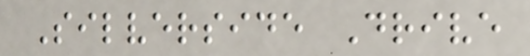Silverside Drive
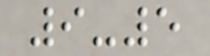9-5
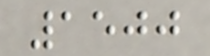1500
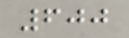600
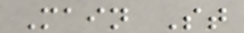Main St
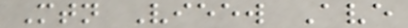Mtn Vieew Ave
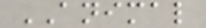ANIMAL
